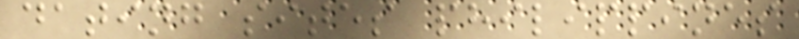dating sites philippines
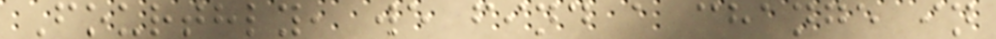Fourthly, we find a change in
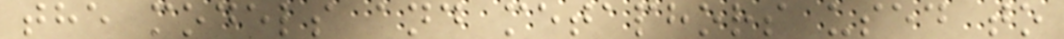the models and metaphors used to
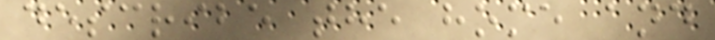describe the home and
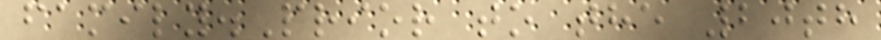family.Prior to the 20th
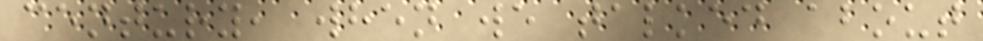century, when we talked about
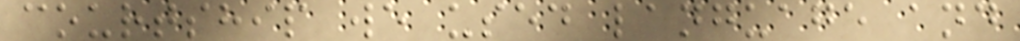courtship we used language and
